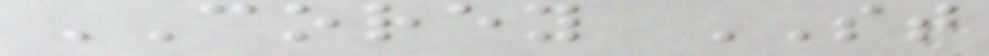COREY ST
